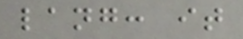lang: it
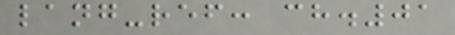lang-ref: ch.01
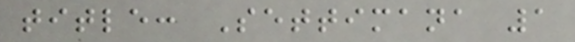title: Settimana 1
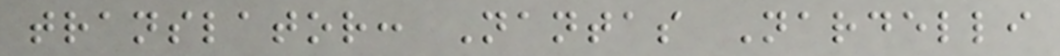translator: Nantas Nardelli
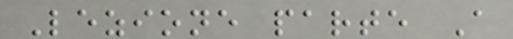Lezione parte A
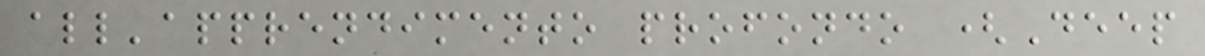all'apprendimento profondo (Deep
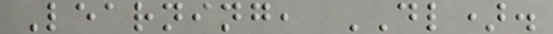Learning, DL).
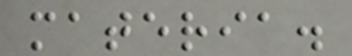materia.
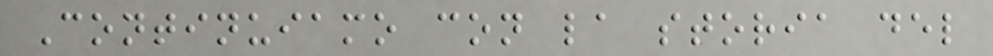Continuiamo con la storia del
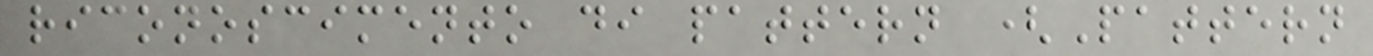riconoscimento di pattern (Pattern
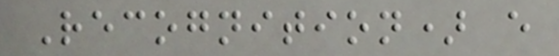Recognition) e
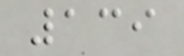139
